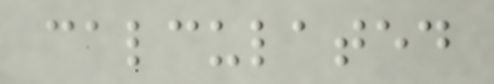calculated
